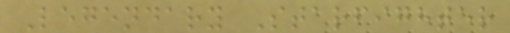Legendary Starfighter
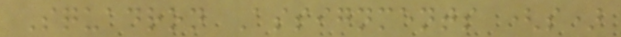Squadron Assignments (s)
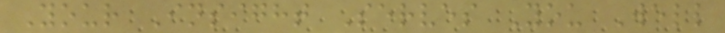Your Insight Serves You Well
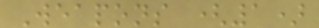Weapons (1)
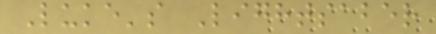Luke's Lightsaber
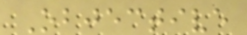Objective
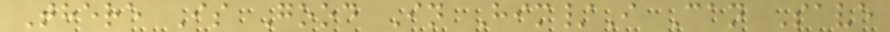There Is Good In Him/I Can Save
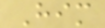Him
